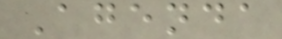Agenda
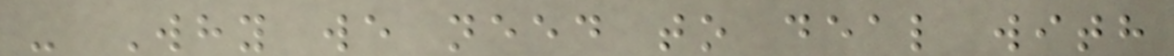- Why we need to deal with
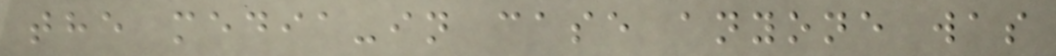the media-in case anyone was
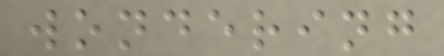wondering
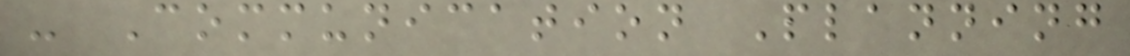- Communication Planning
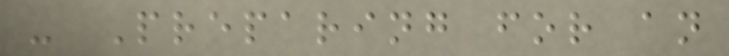- Preparing for an
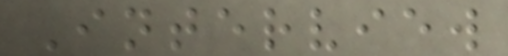Interview
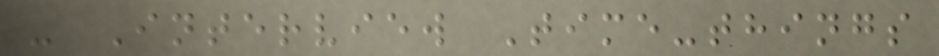- Interview Time-things
